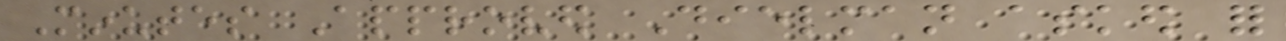Minutes Approved Dielman asked for
